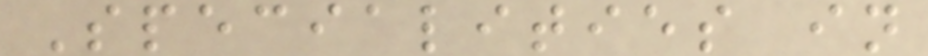Specialities in
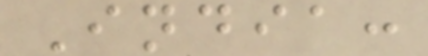India:
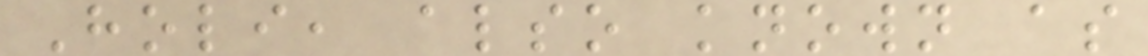Holi, also known as
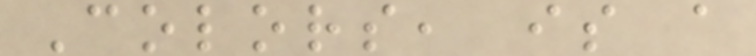Colors, is a
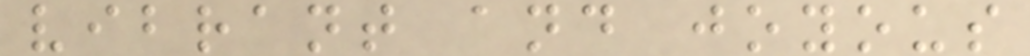vibrant and joyous
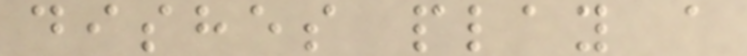dishes play a
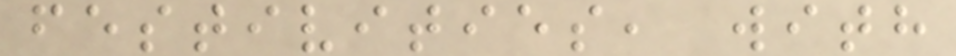festivities, with
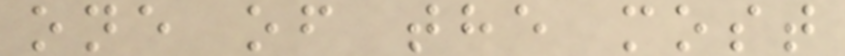one of the most
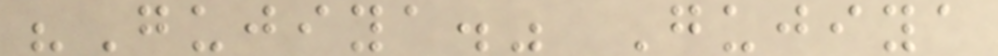"Gujiya." Gujiya
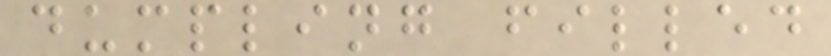dumpling filled
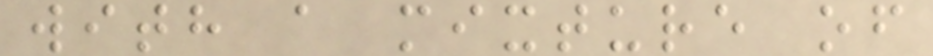with a mixture of
